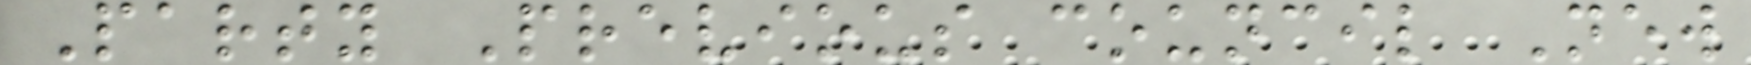Party Previous council New
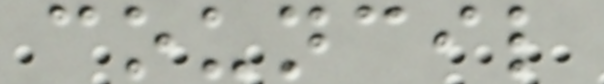council
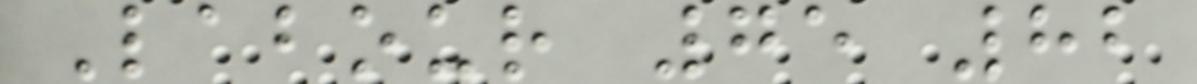Labour 75 82
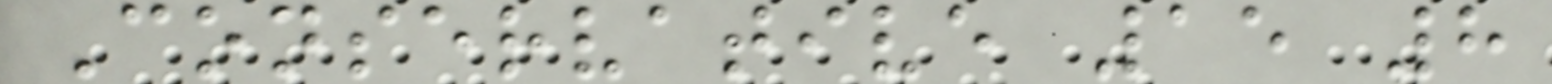Conservative 15 8
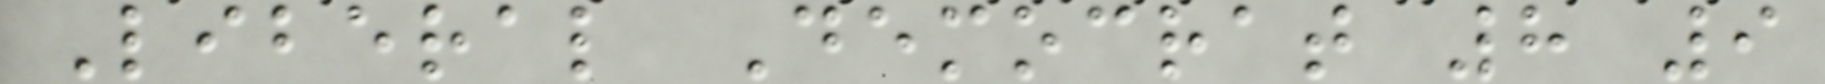Liberal Democrat 8 9
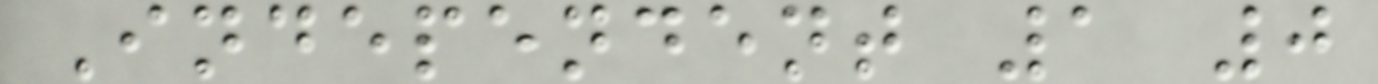Independent 1 0
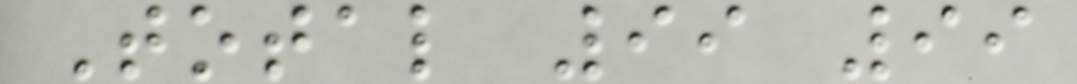Total 99 99
